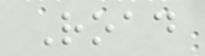Road
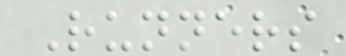Runners
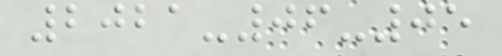2021-06-05
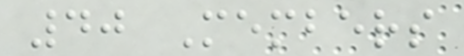40 Members
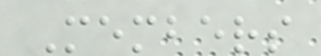Members
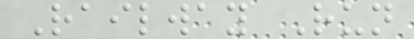Railway Run
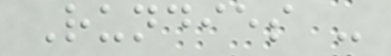Rundies -
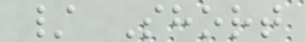/ Short
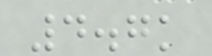4.7k
